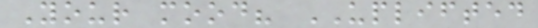Your mood? UPLIFTED
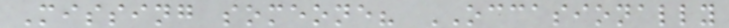Missing someone? OCCASIONALLY
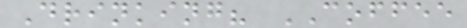Drinking? COFFEE
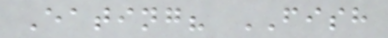Eating? FISH
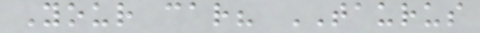Your car? TAURUS
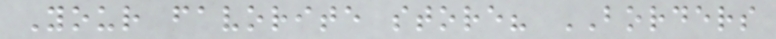Your favorite store? BORDERS
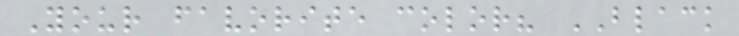Your favorite color? BLACK
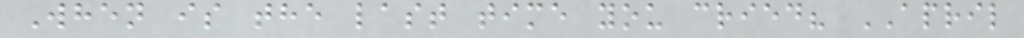When is the last time you cried? APRIL
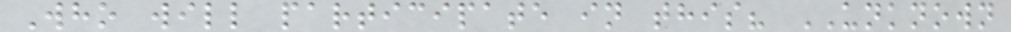Who will participate in this? UNKNOWN
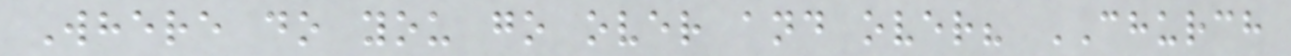Where do you go over and over? CHURCH
